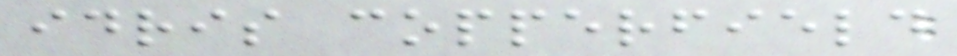idris copperfield
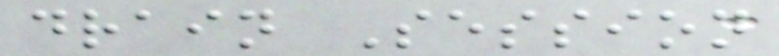drain Session
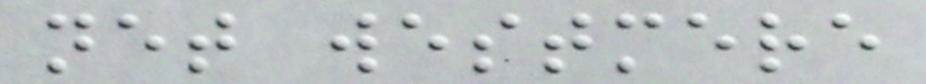net westmere
